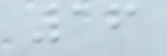16
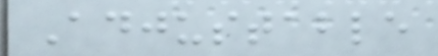Adjustable
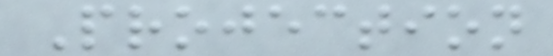Projection
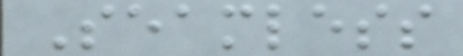Seamless
